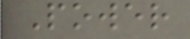Power
